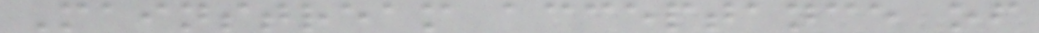Mainstream acceptance of
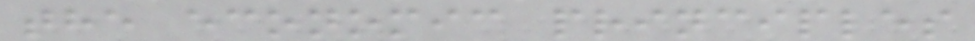the economic principles
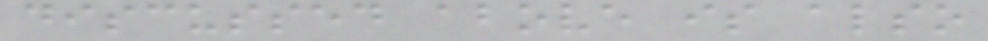discussed above is also
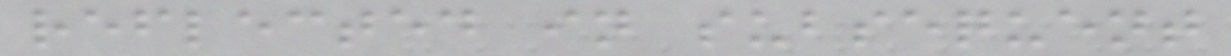reflected in subsequent
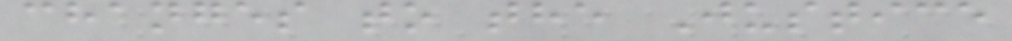changes to the Justice
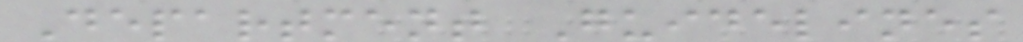Department Guidelines
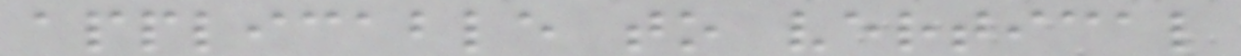applicable to vertical
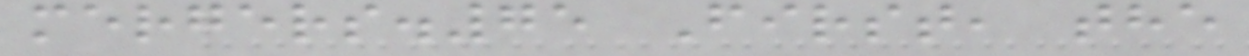mergers.75 First, the
